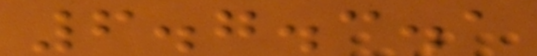6.7.3.1
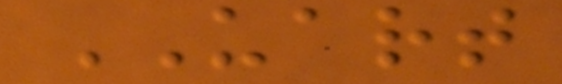UART
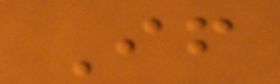If
